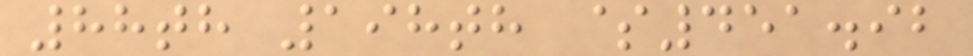88th 198th $451.92
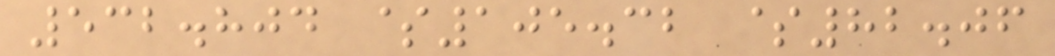532.804 $105.32 $82.06
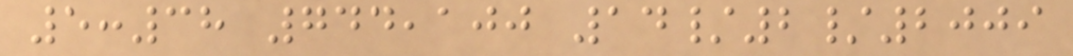5:38 744,100 14/2/2009
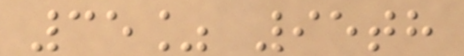35% 95th
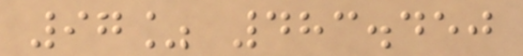97% 483.450
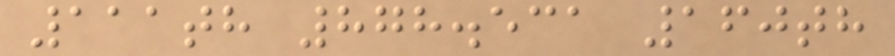111th 878.531 160th
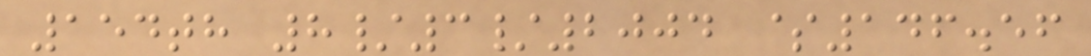154th 8/3/2004 $146.56
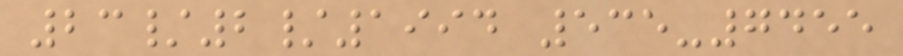23/2/1994 535-7455
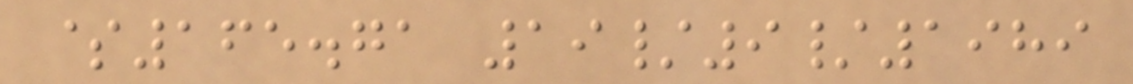$165.71 19/9/1989
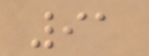91
